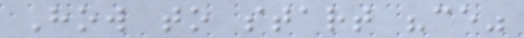How to start "ce"
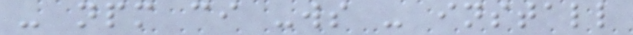- npm ci -ws - install
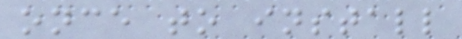once to install
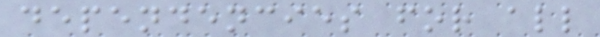dependencies for all
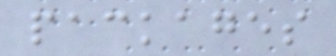packages
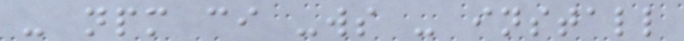- npm ci -ws - install
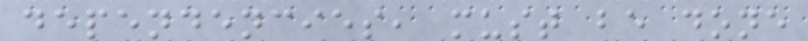dependencies, must be done
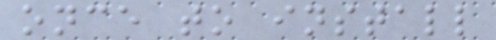once to install
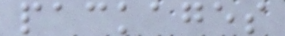packages
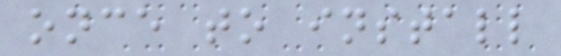once to install
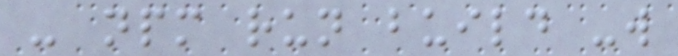- npm run build -w
